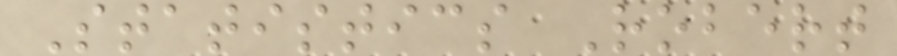Statistics Robert
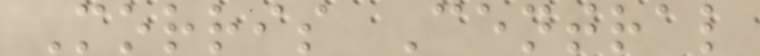Morris Central
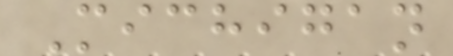Michigan
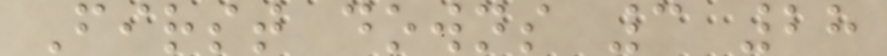First downs 3 28
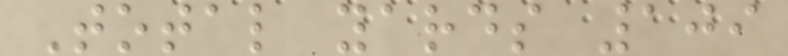Total yards 109
